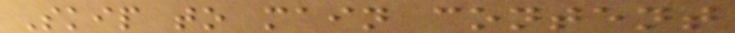Skip to main content
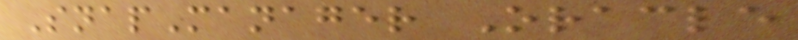SnapManager Oracle
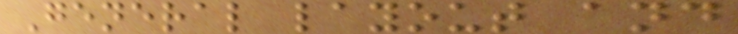General layout and
